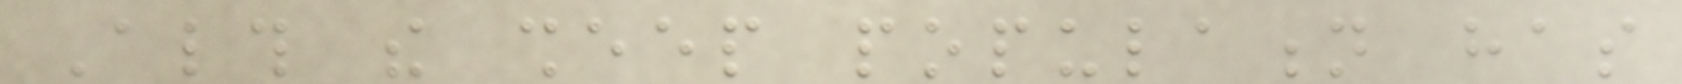Although the sheep population has
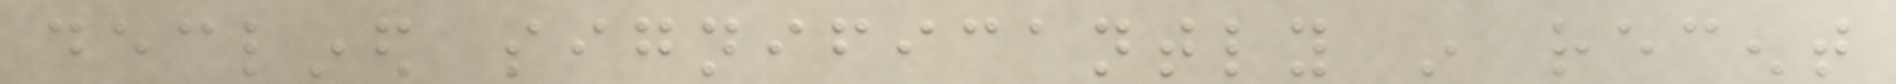declined significantly in recent
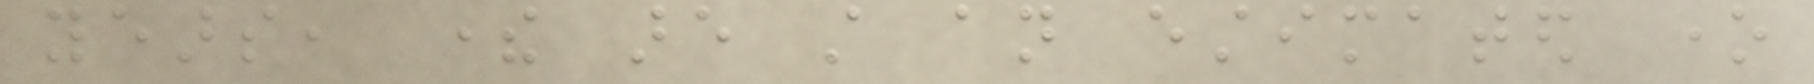years, there are still an estimated one
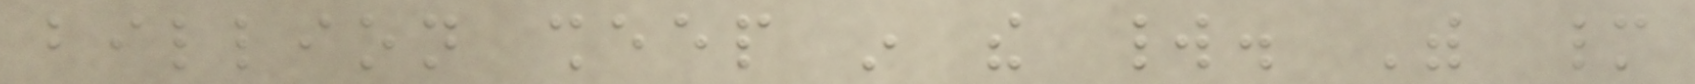billion sheep in the world. With many
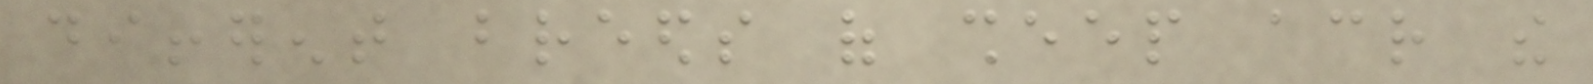different breeds of sheep across the
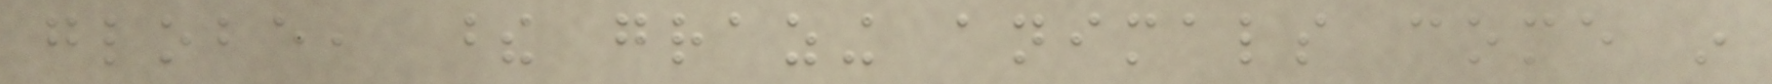globe, these grazing animals come in
